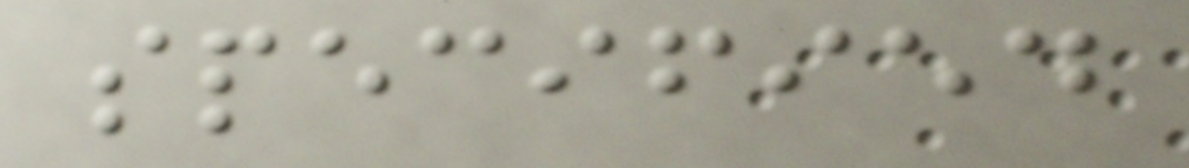specified
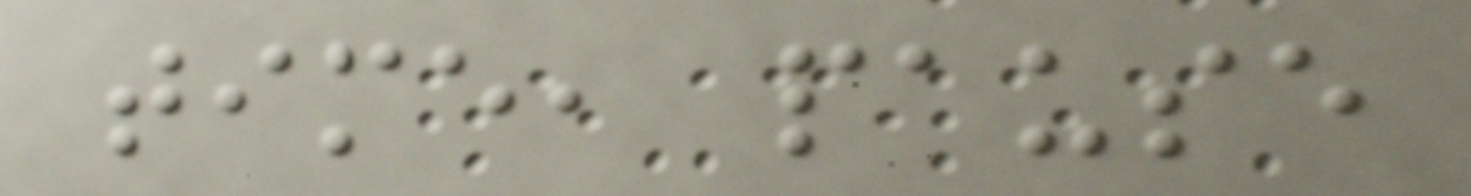time, pause
